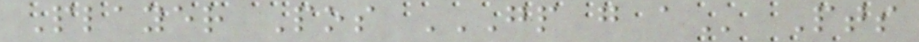Player Pos GP G A Pts
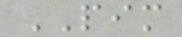PIM
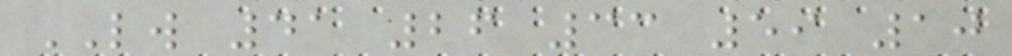LW 41 26 33 59 10
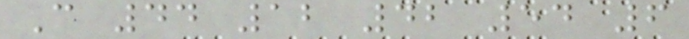C 44 12 42 54 6
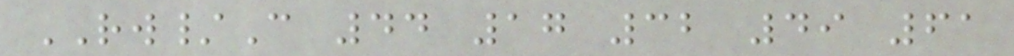RW/C 44 17 32 49 61
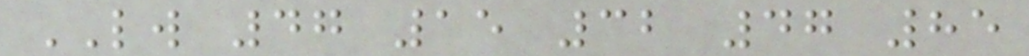LW 47 15 32 47 85
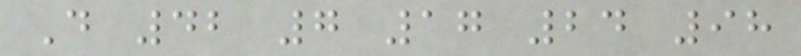D 42 7 17 24 98
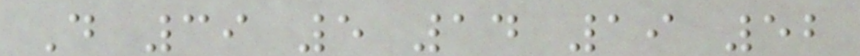D 39 5 14 19 52
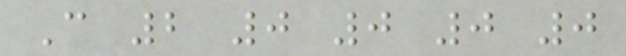C 2 0 0 0 0
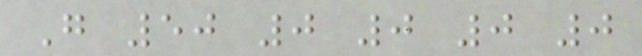G 50 0 0 0 0
